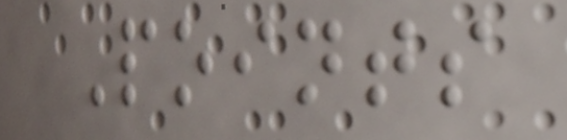Points
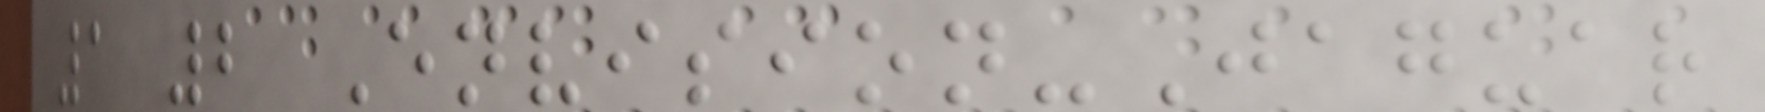1 2 Envision-Jaguar
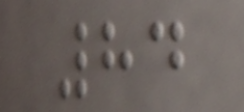84
